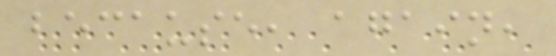because, again,
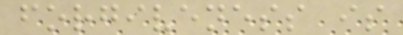forgiveness is
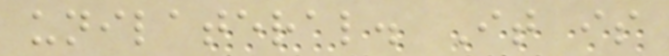unilateral. It is
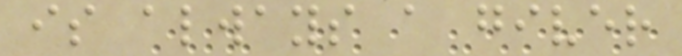is always a giver
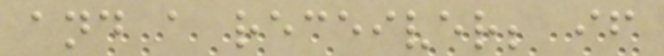and a receiver; if
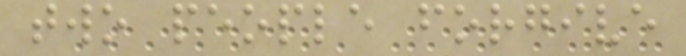two people forgive
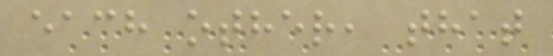each other, that
